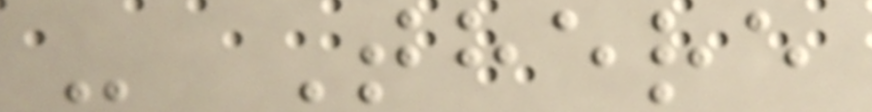- There
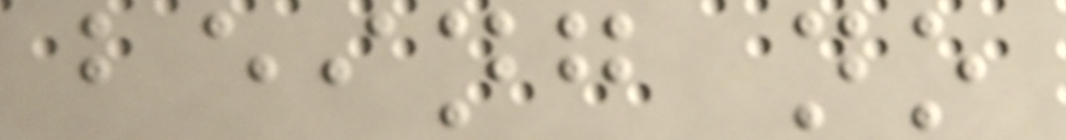being no
